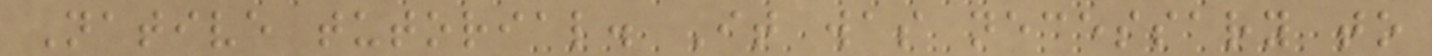Native tutorial. It was necessary to
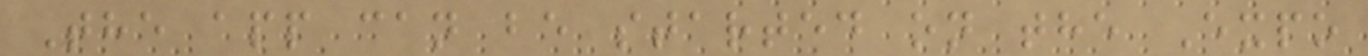The app can be started on the Expo
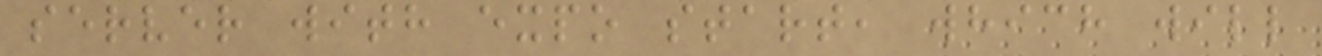server with expo start, which will
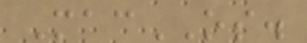MacOS.
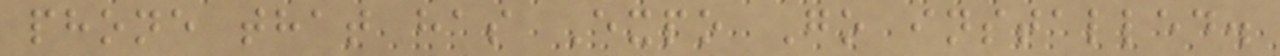phone that has Expo Go installed.
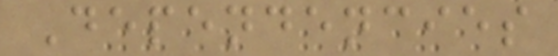Dependencies
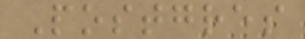Postgres
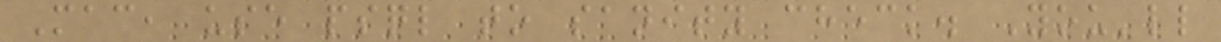Mac, use psql to sanity check. You'll
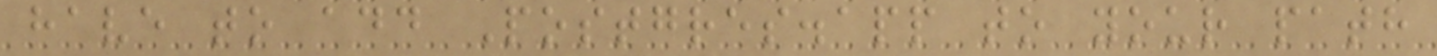have to add Postgres.app to your path
